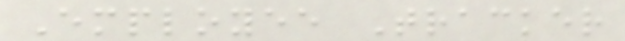Employee Tracker
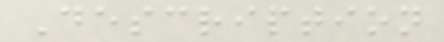Description
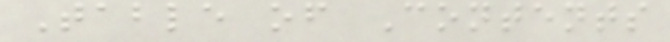Table of Contents
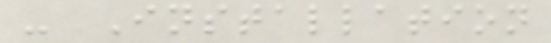- Installation
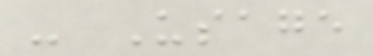- Usage
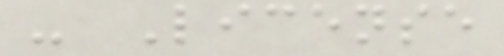- License
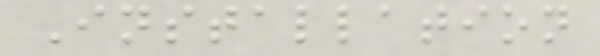Installation
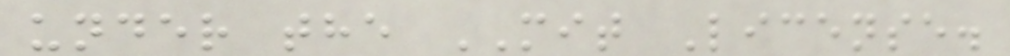under the MIT License.
